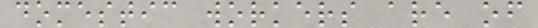domestic workers are of
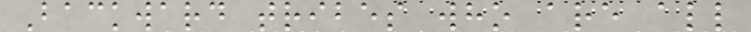Backward tribes who are all
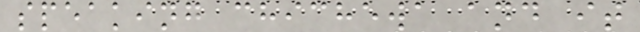speaking chichewa and it
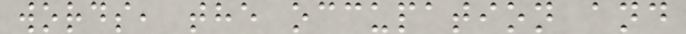words, the occupation and
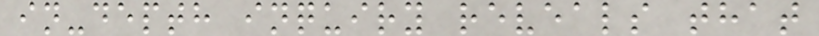in-depth inquiry reveals that
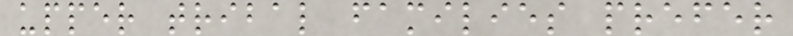upper tribal families prefer
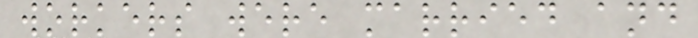workers were married and
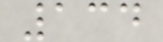134
